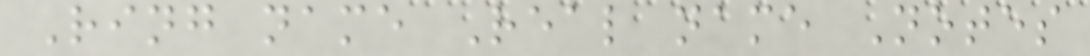Ring name Real name Notes
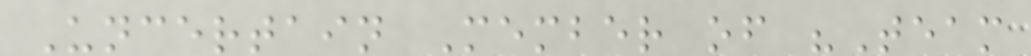Uncertain Member of "Team
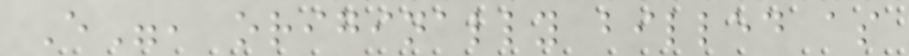E", originally billed as
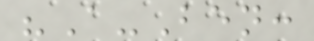"A-Ben:
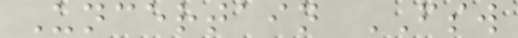Uncertain FSW
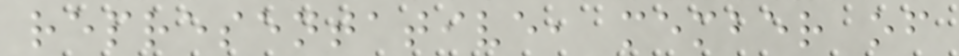representative, member of
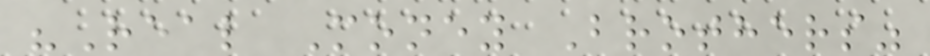"Real Money Brothers"
